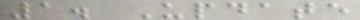1. Update
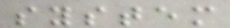system
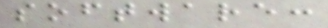software:
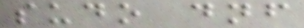sudo dnf
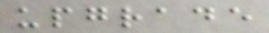upgrade
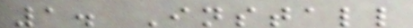1. Install
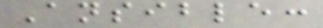Ansible:
